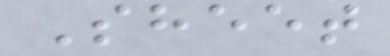Sheet
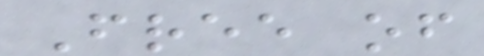Free of
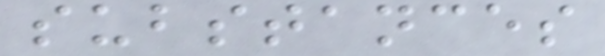substances
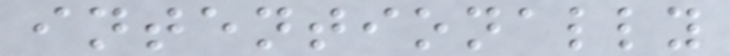intentionally
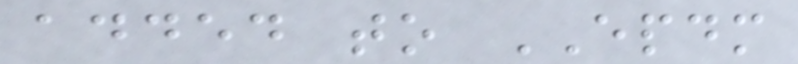added to EPDM
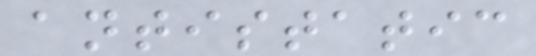antistatic
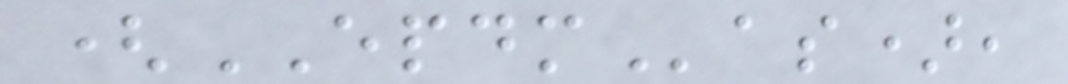(EPDMas),
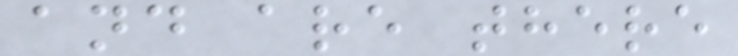and are there
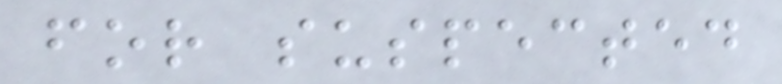for suspected
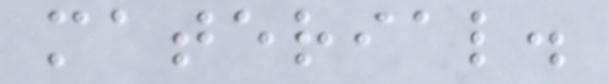material.
